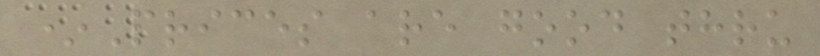*Prices are good thru
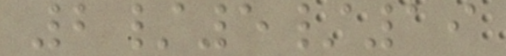2/5/19
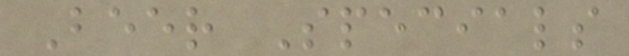Beer Specials
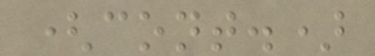(cont.)
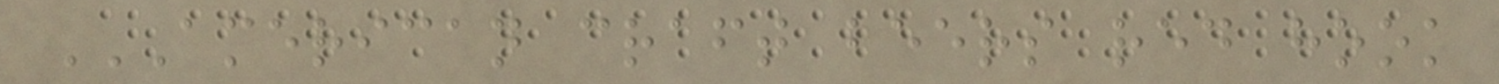AMERICAN CRAFT BEERS RED HOOK
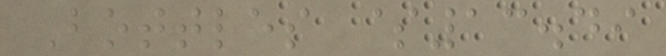Bottles $13.49
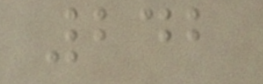242
